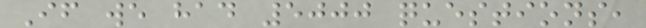If we had 5000 questions,
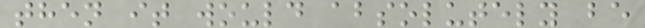then it would absolutely be
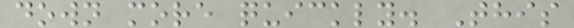down more quickly. This
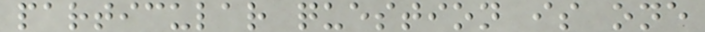particular question is one
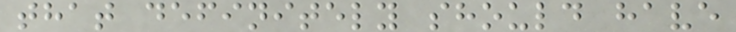that definitely should have
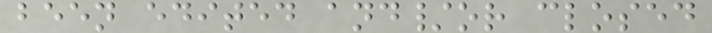been edited and/or closed
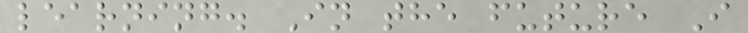learning. In the future I
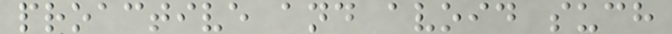proactive and avoid such
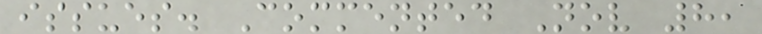issues. Commented Nov 8,
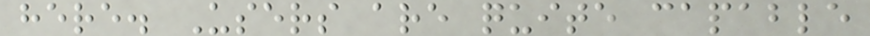here. Users are quite capable
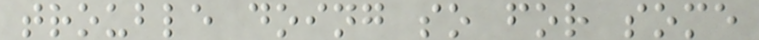trouble doing so for some
